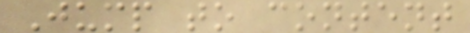Jump to content
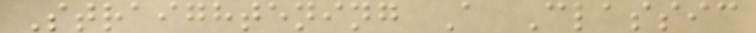Straightening A Classic
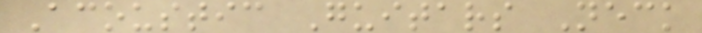Acoustic Guitars Neck
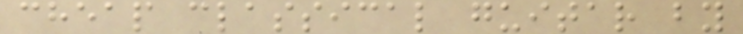cheap classical guitar by
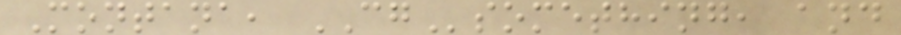Montana, CGsomething, and
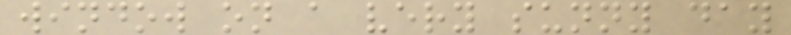window on a very sunny day
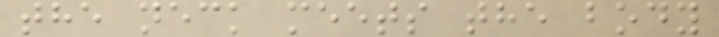the neck meets the body
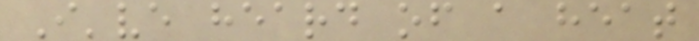I've heard of a heat
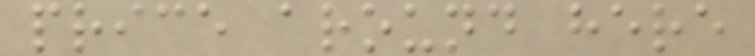price around here
